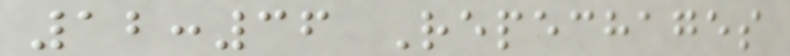12:36 Repechages
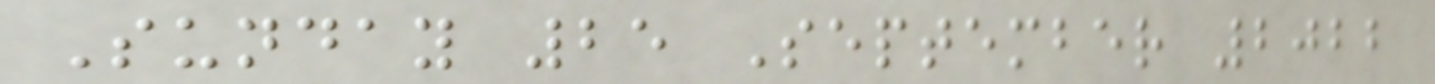Sunday 25 September 2022
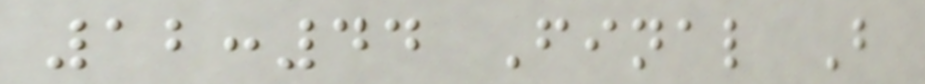12:44 Final B
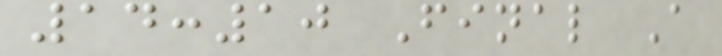14:10 Final A
